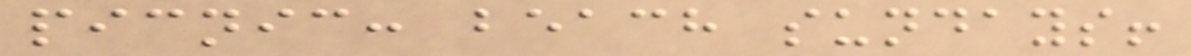picnic: beach sundays!
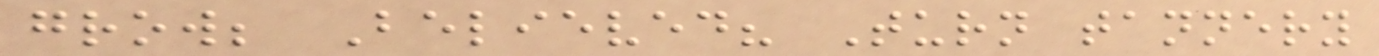grow; Believed? Turn tannery
